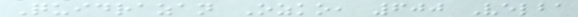Quidrazan Ozko, 600 Velba
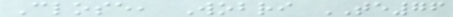Close, Wobri TE76
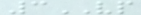3VP
